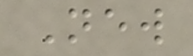New
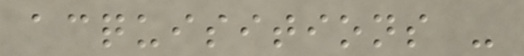acquisitions -
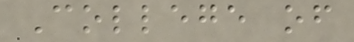College of
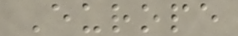Europe
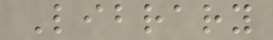Library
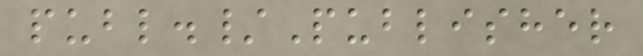publ./Publisher
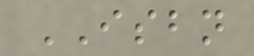ISBN
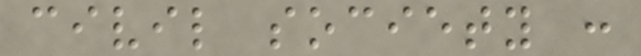civil society :
